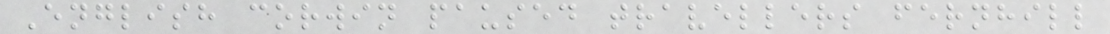English corwin paused travellers fernhill
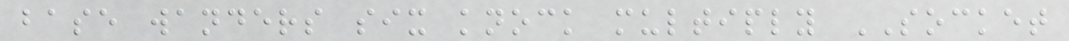base wanders six knock multiply SOCKET
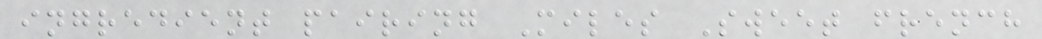ingredient pairing Miles Sweet french
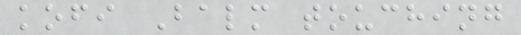kofi Balm touching
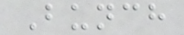Bunch
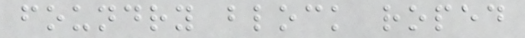foundry block roped
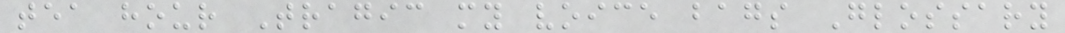tea hour Tragic my voice bags Glossary
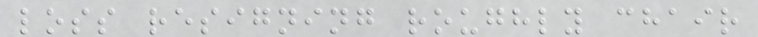loss resigning roughly chair
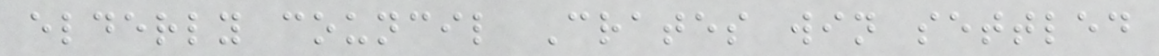elderly council Crates win settled
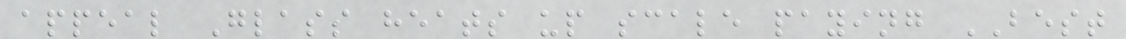appeal Glass heats up scale paying BEST
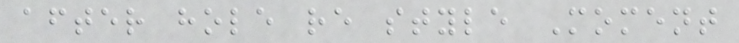after hole re style Moment
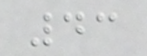43
